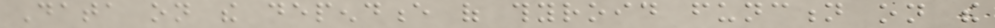Data on the dependence of thyroid function on the
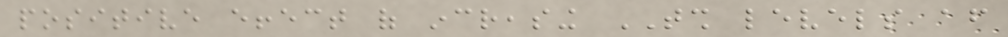positive effect of increasing TSH levels after
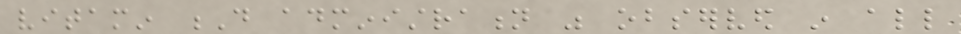vitamin D administration was observed in all
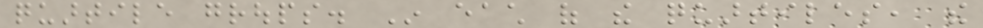quartile groups. In each of the quartiles, the
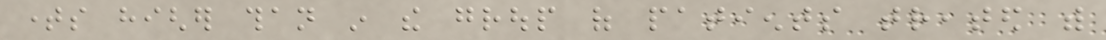times higher than in the group of patients treated with
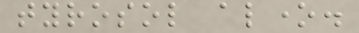tyrosol alone.
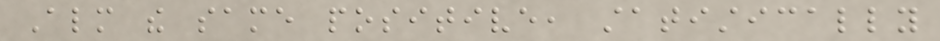Almost the same positive, statistically
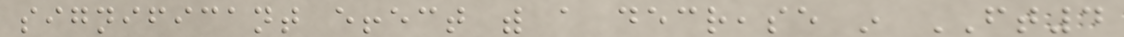significant effect with a decrease in FT4
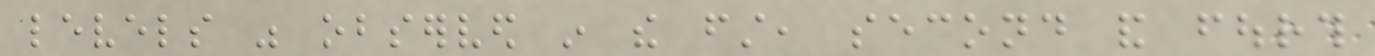levels was observed in the first, second and fourth
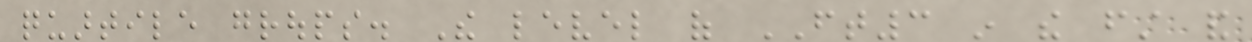quartile groups. The level of FT3 in the first and
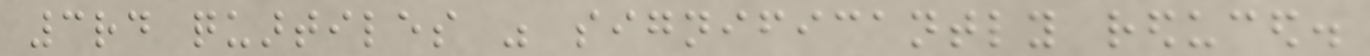3rd quartiles was significantly reduced.
